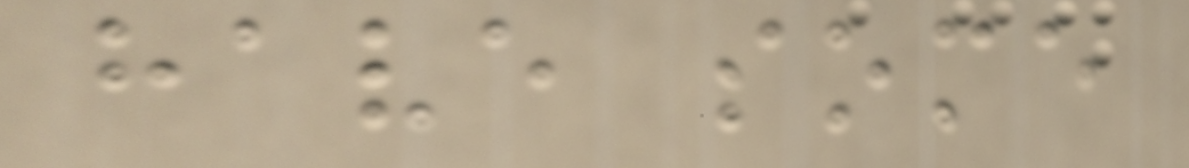have some
